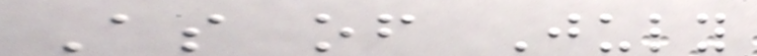As of July
